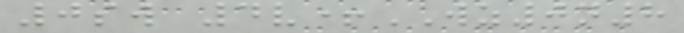0sw 4v+WZ0n8
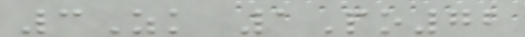3Zk 1Po72
